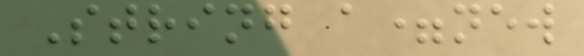String a=new
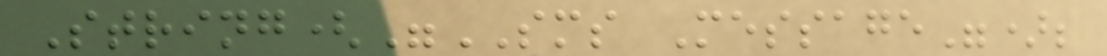String("SMS Message");
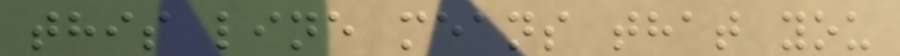this line means that you
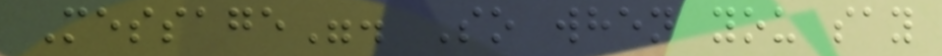Message". So when you say
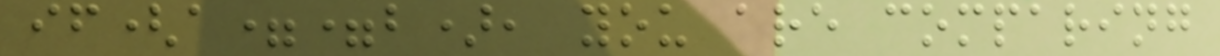if(a==b), you are comparing
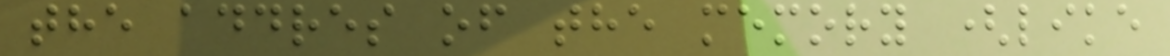the addres of the memory (like
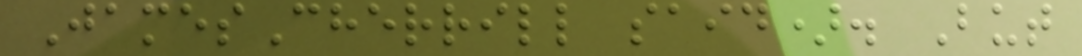JamesCherrill said). But
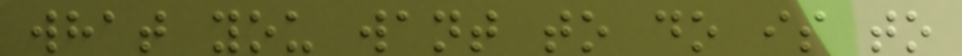what you want to do is to
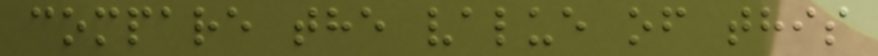compare the value of this
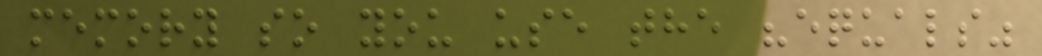memory so you use the "equals"
